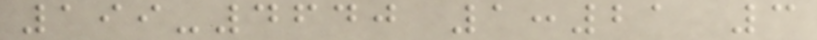199-4640 1:21 3
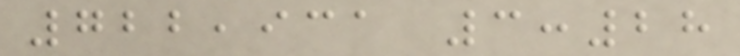722,931 3:28
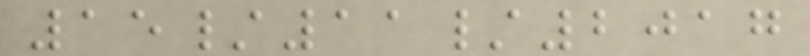15/11/2017
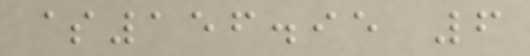$156.95 6
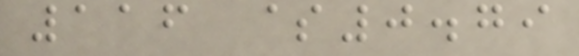116 $0.79
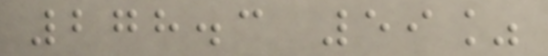278.3 59%
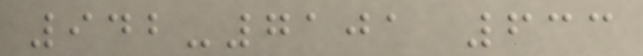942-7101 633
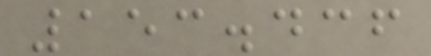153.436
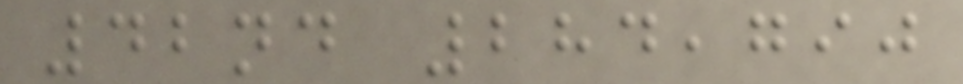42nd 284,790
